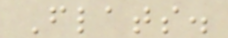Flats.
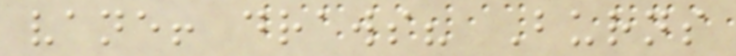vane! draws? Burns
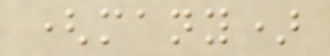(many)
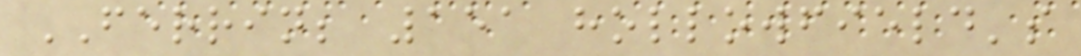FERRIN; 151 hollowfield's
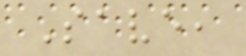Save,
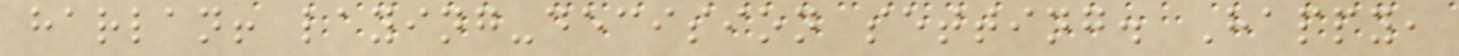harlan! laying-decision setting. Happy,
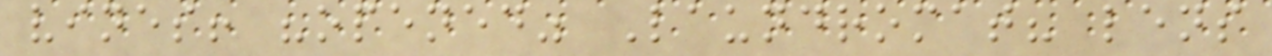vines! "opened" Laundromat? lens
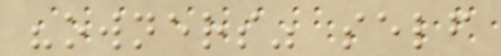"owners" self
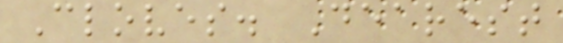Cloves. Dearest
